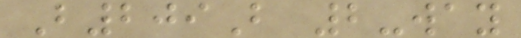B209B 2-way
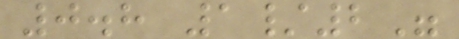0.8 1/2"
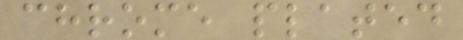chrome plated
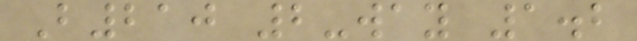B210 2-way 1.2
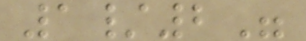1/2"
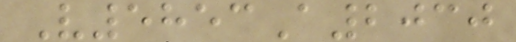V5853A2030
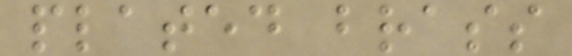plated brass
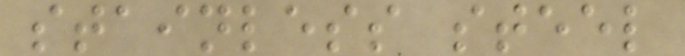stainless steel
